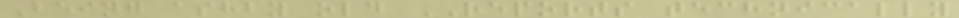Being ashby old REPORTS technically
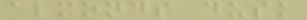almonds dusk
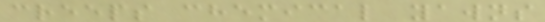creeps chemical yawns
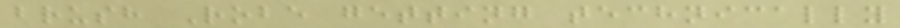brush Robe getting technically
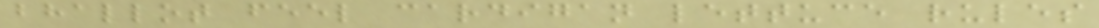bhallot feel cardigan lettuce rules
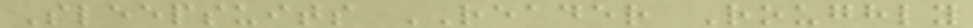Sleepsuits READER Roughly
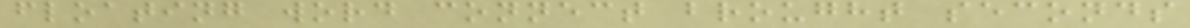floating word connect brought seconds
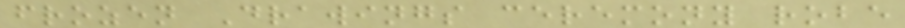frozen Drawings ceremony robe
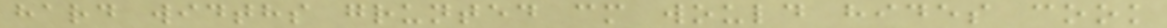hard widths grunted cm would hides cook
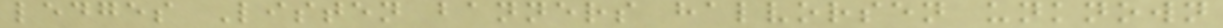ledges Listen banners halvorsen unknown
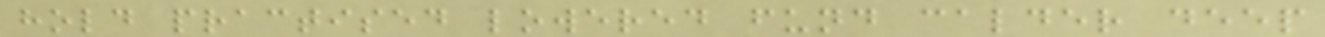hold practised lowered fund calder deep
